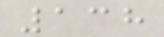138
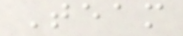Team
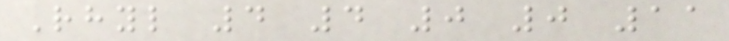Rhyl 4 4 0 0 11
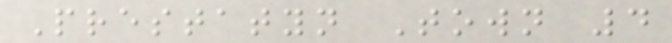Prestatyn Town 4
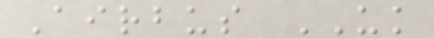Airbus UK
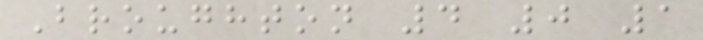Broughton 4 0 1
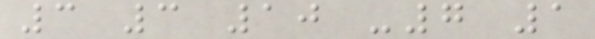3 3 10 -7 1
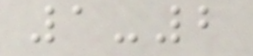1-2
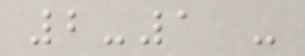2-1 -
